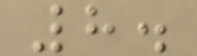8.
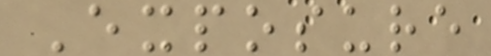Exposure
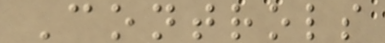Controls
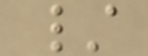/
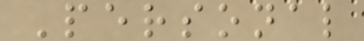Personal
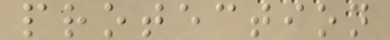protection
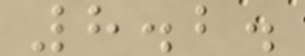8.2.
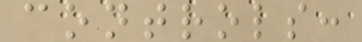controls:
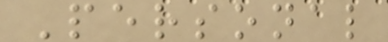Personal
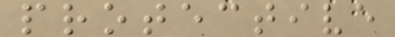protective
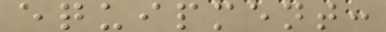equipment:
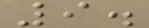9.
